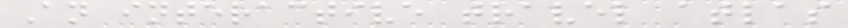An interactive travel atlas
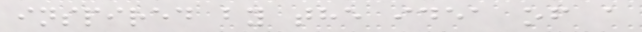inspired by the idea of a
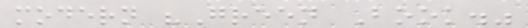modern "Green Book."
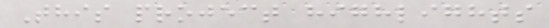This project highlights
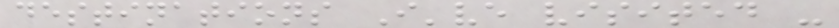destinations I've visited -
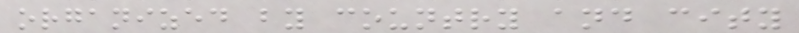organized by country and city
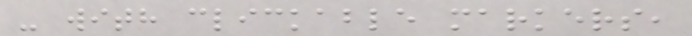- with clickable markers,
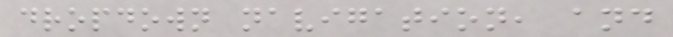dropdown navigation, and
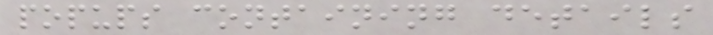popups containing details
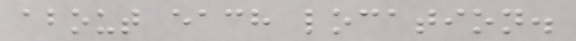about each location.
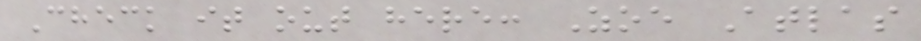Check it out here: Zoe Atlas
